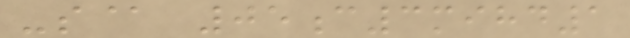-s@ 05c3mihd1
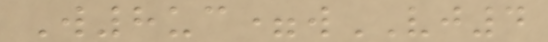W8uc=wVJ4
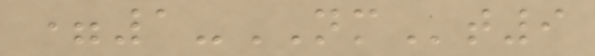=1-NMt9
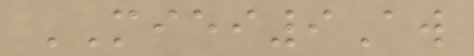MIEI9Aw
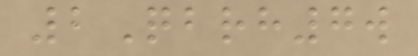2Qbrh7w
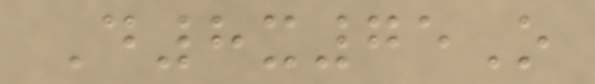D8x75O
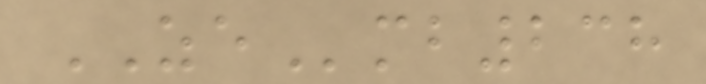ZEmb238
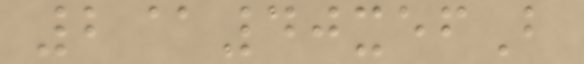2@40xefB
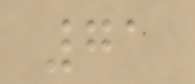71
